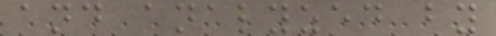and analyzed by
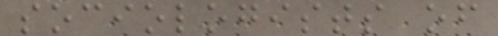sociologists of
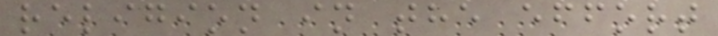religion in the effort
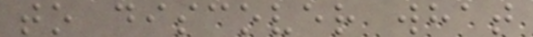to discover what
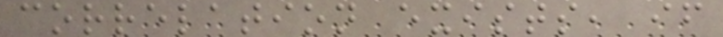correlation exists, if
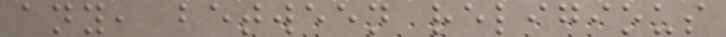any, between religious
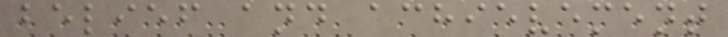belief and achievement
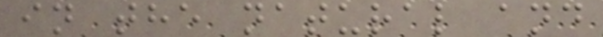in the natural and
